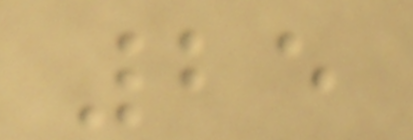25
